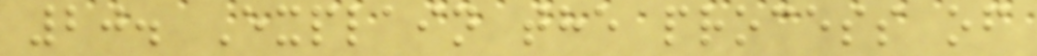20. Explain the process of
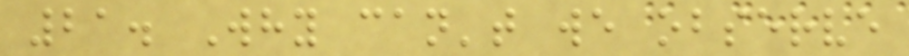21. Why can't we observe
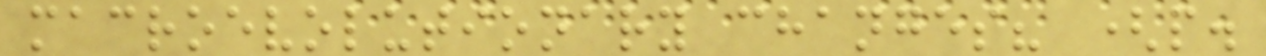macroevolutionary changes? (p.
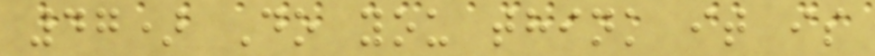47) Do you think it is
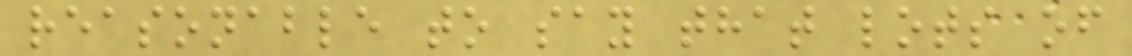reasonable to say that lots of
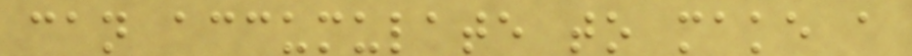can accumulate to make a
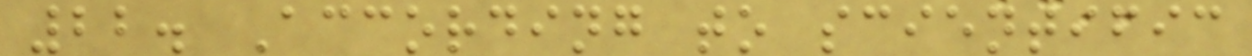22. According to scientific
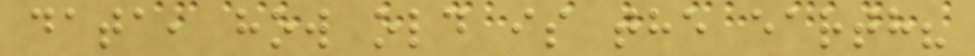data, how old is the earth?
